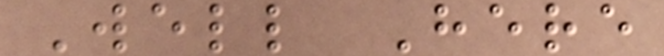Well Here
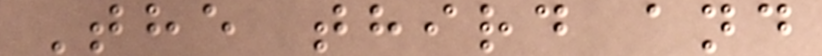The third and
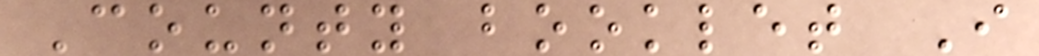County booklet I
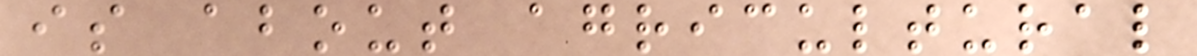is about agricultural
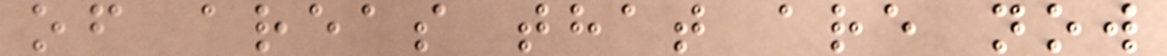of areas that are now
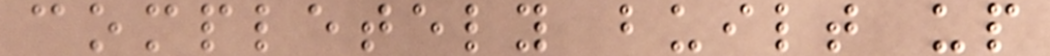completely built up
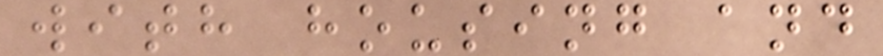with housing and
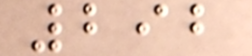292
